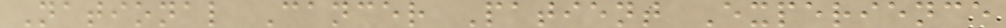National Cancer Patient Experience
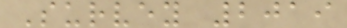Survey 2019
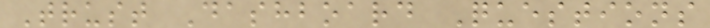Trust Dashboard Questions
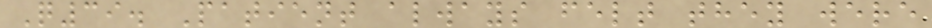Q39. Patient always felt they were
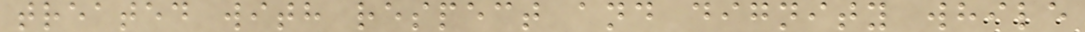treated with respect and dignity while
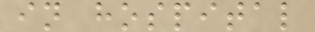in hospital
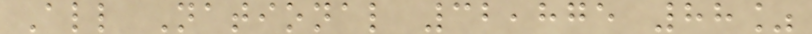All National 32,875 88%
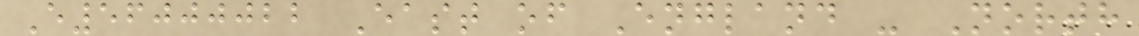E56000022 East of England - North
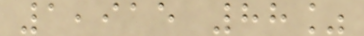1,915 88%
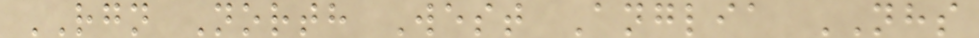RGN North West Anglia NHS
